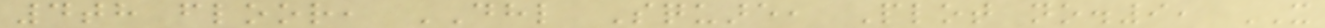4th floor, DHL Square, Plot no.9, IT
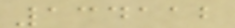134112
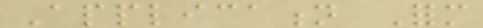Application Form
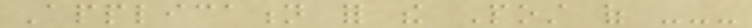Application for the Post of ---
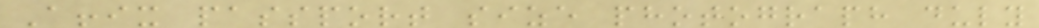Affix passport size photograph duly
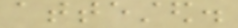attested.
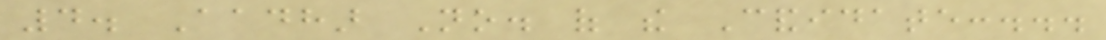4. Aadhar No. of the Candidate:...
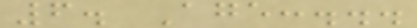6. Age:...
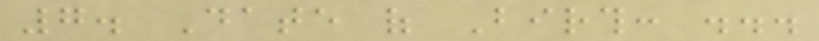7. Date of Birth: ...
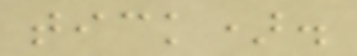tick).
